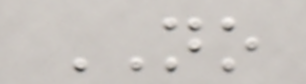NO
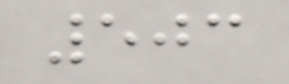503
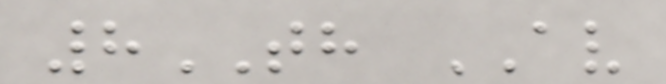8TH AV
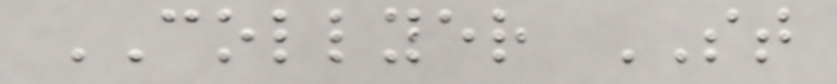COLLYER ST
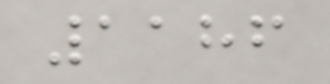1186
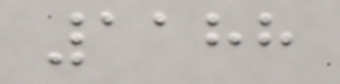1188
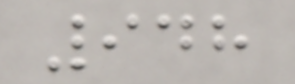948
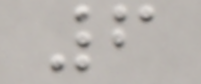6
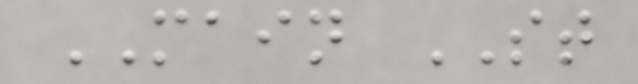MAIN ST
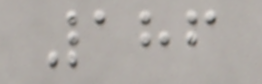186
